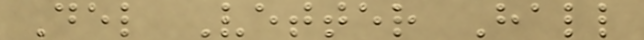Del Vetter Hall
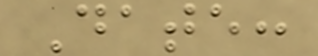Date:
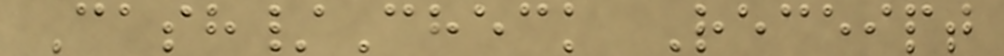Cash/Check Receipt
